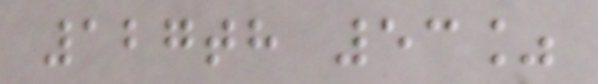127th 53%
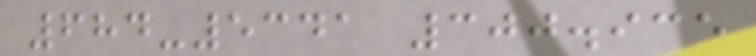684-5341 300.935
